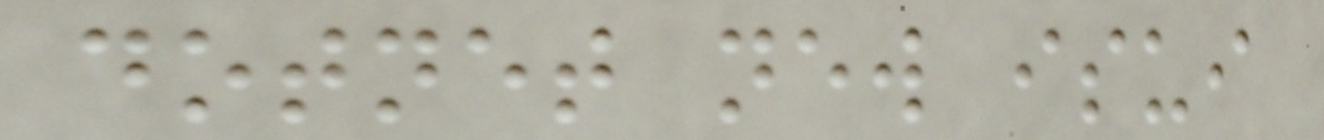dotnet new isui
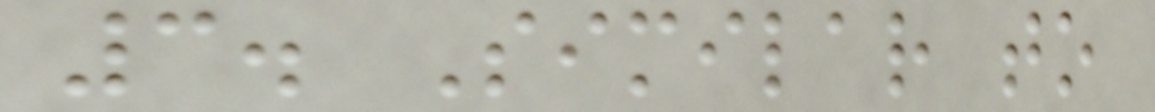3. Similar to
